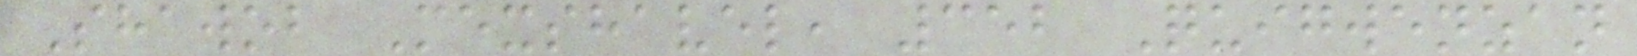Shawob Mexshavel, 352 Quigwenzan
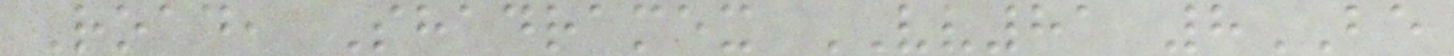Road, Shadramex VV81 8BE
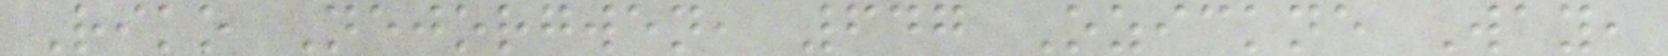Riko Nejorgwen, 647 Ozickne Way,
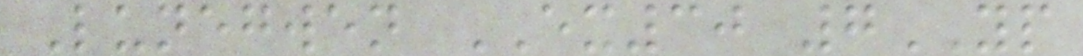Lunegwen EX30 7YP
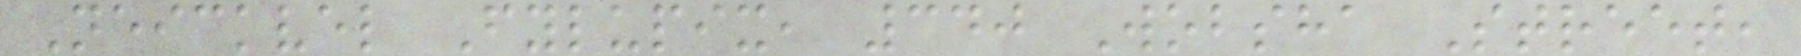Neickvel Fylupix, 340 Wobsha Street,
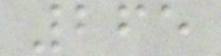265
